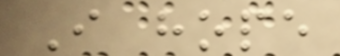I hope
